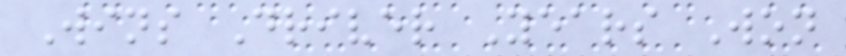Wins Driver Years Won
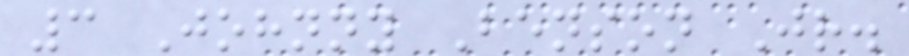3 Johnny Benson Jr.
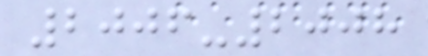2006-2008
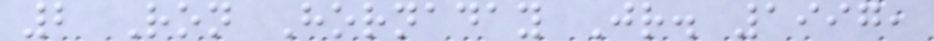2 Ron Hornaday Jr. 1997,
